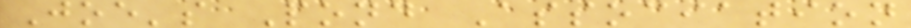Joe's Pond Association
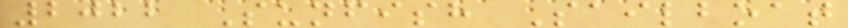2022 Sunfish Sailboat
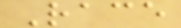Race
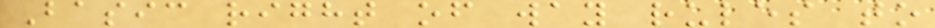Basic right of way rules to
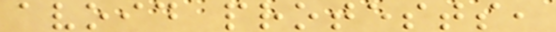avoid protests,
